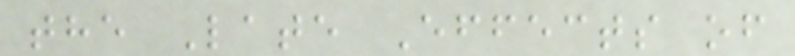the Late Effects of
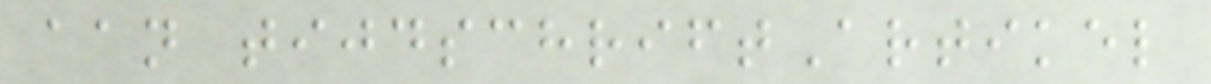aan tijdschriftArtikel
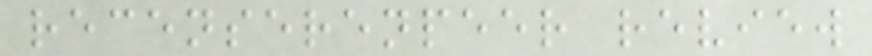recenserenpeer review
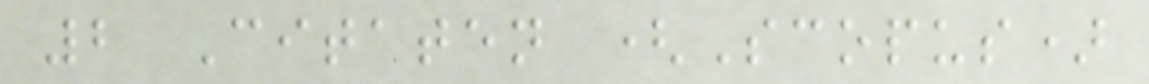2 Citaten (Scopus)
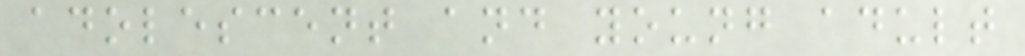adolescent and young adult
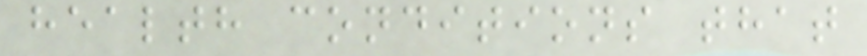health conditions that
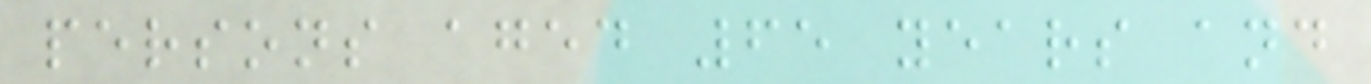persons aged 65 years and
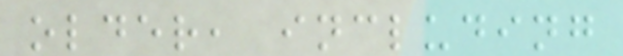older, including
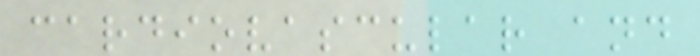cardiovascular and
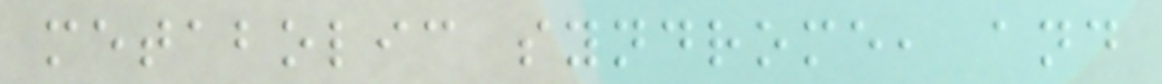metabolic syndrome, and
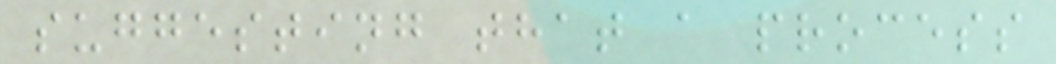suggesting that a process
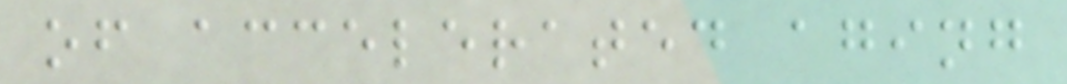of accelerated aging
